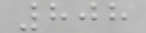808
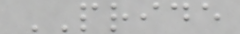PRIDE
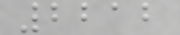2212
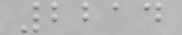2214
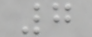7
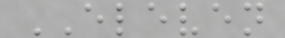ELEVEN
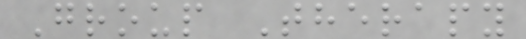Group Therapy
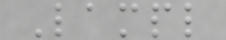Lampl
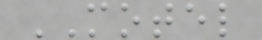MOTEL
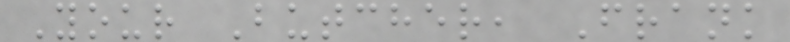Your Butcher, Frank
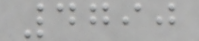4790
